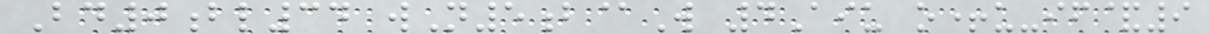Bd0bl34 wN5b@W 4Aiu o+u-if&9
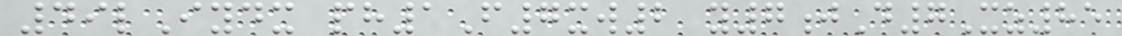49lIydx ph1F7xw2 y7jD7Xz85
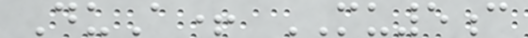DuA+ MU5c
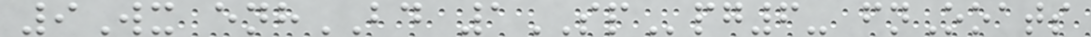9Wx enhBD 1SPpg6- fnOoats
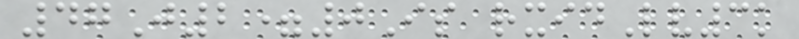47J2=0Is rxidLv3k
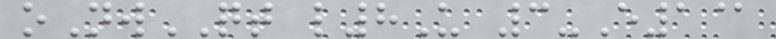oNwQT l8U 3-E1@
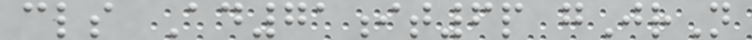cls Ad71it6p gJrN
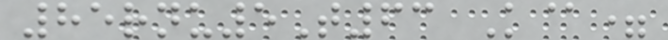85rnu5T63 K@=
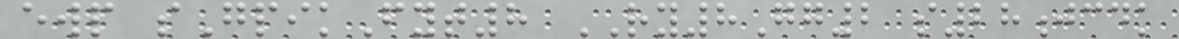ewp sGpikFyt8 RY8Gg2 s28jcdk
